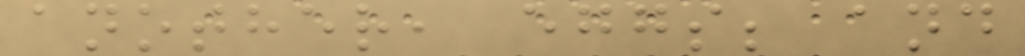another, eggs; and
